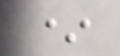*
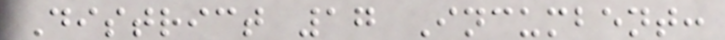District 17 Incumbent:
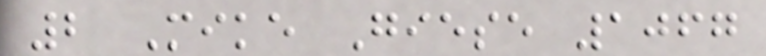2 Mike Giese 1067
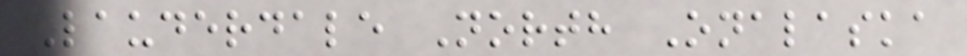Lauderdale North Onalaska
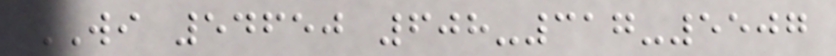WI 54650 608-317-5507
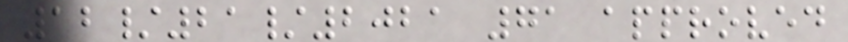12/21/2021 71 approved
